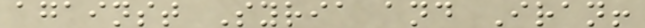against Syria and Iran!
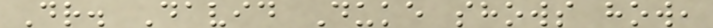Dr. David Duke shows how,
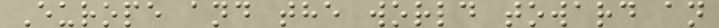Europe and the world toward an
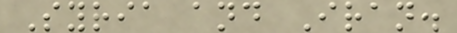Syria and Iran.
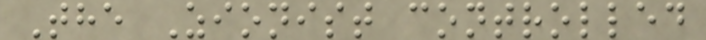The Zionist controlled
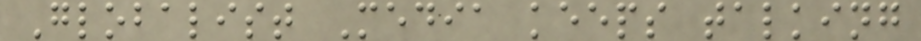Globalist Media keeps talking
